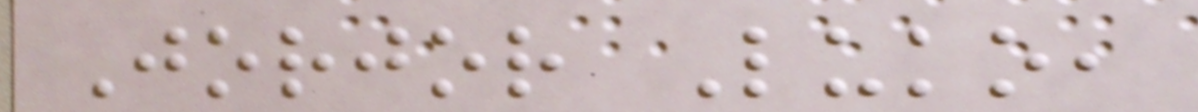Jorjor Luko,
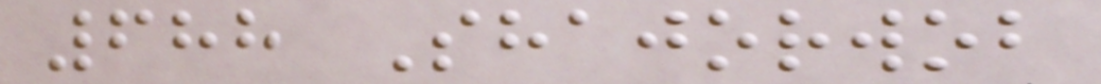688 Shajorwob
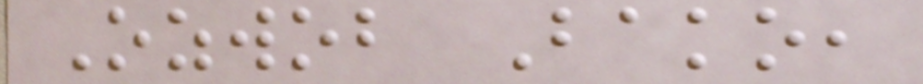Ozwob Bako,
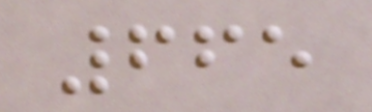665
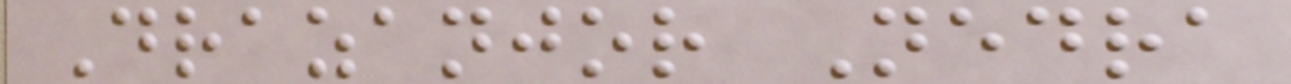Drazanjor Nedra
